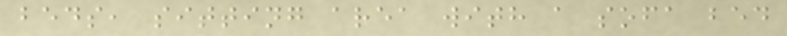beds, sitting area with a sofa bed
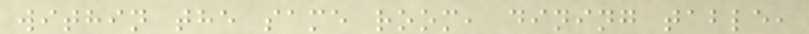within the same room, dining table,
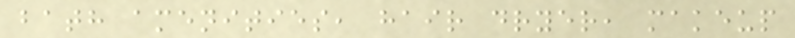bath amenities, hair dryer, makeup
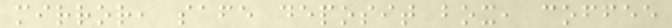mirror, safe deposit box, coffee
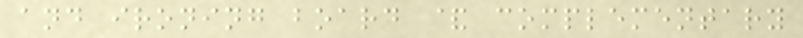and ironing board & complementary
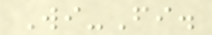Wi-Fi.
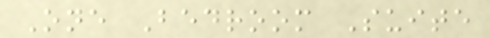One Bedroom Suite
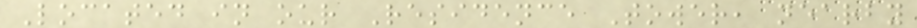Located in our Residence Tower, nearby
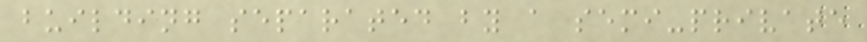building separated by a semi-private
